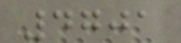4701
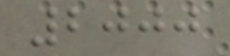2000
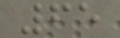65
